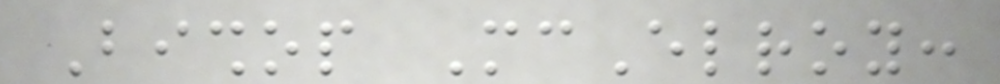Bishop McElroy:
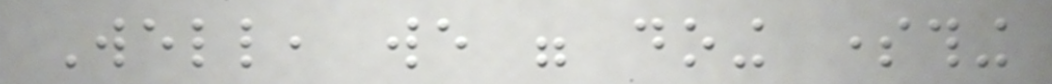Well, we were doing something
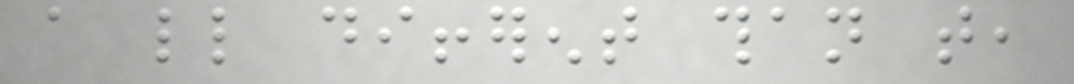a little different than that,
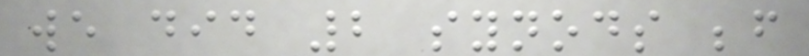we did 2 synods before
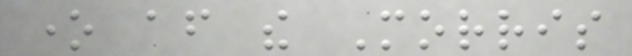one after the Morris
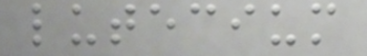lutecium
